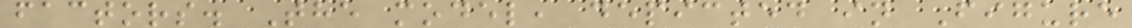factors. The model, depicted in Figure
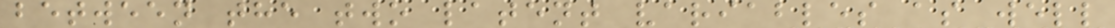between the two latent variables as well
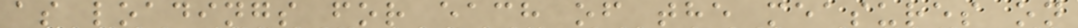as loadings for each of the measures on
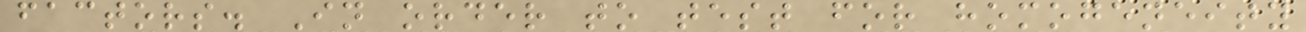factors. In order to test for homogeneity
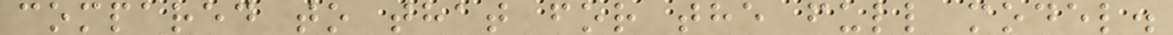compared to that for the full model.
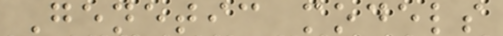Genetic models
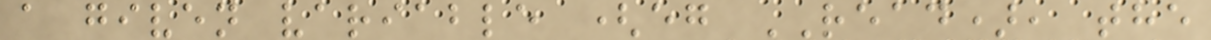a given variable (eg READ), the
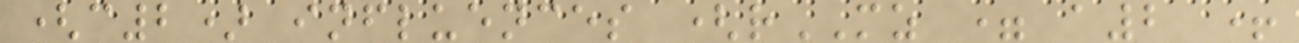(c2) influences (rMZ = a2 +
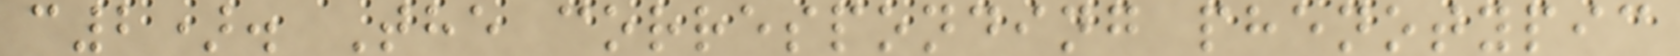c2). The corresponding phenotypic
